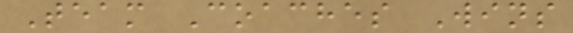Team Coaches Wins
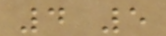4 5
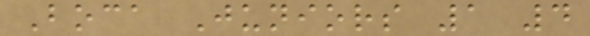Boca Juniors 1 4
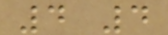4 4
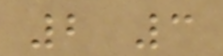2 3
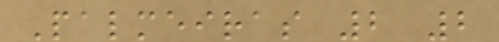Palmeiras 2 2
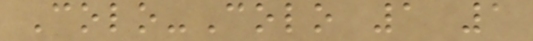Colo-Colo 1 1
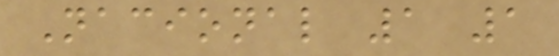Nacional 1 1
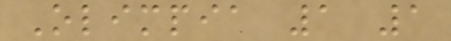Olimpia 1 1
